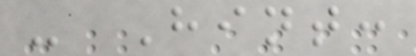- Hint:
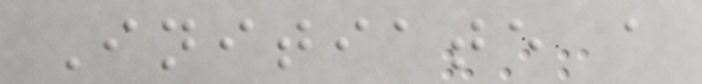Initiate a
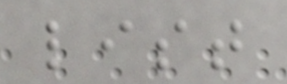list
